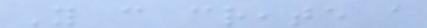You can create a
